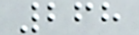268
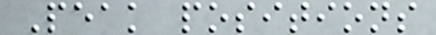Peak positions
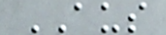AUS
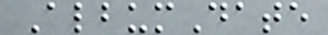AlbumDate
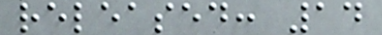released: 14
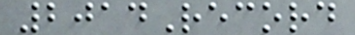2014Record
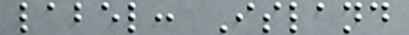label: Island
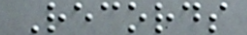Records
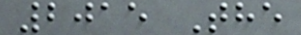2015 The
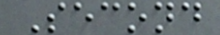Second
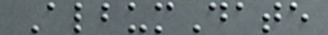AlbumDate
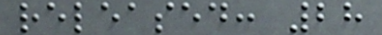released: 28
